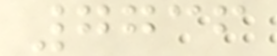7736
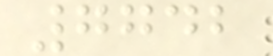7742
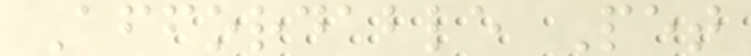Affordable Pet
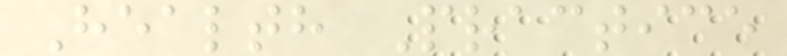Health Practice
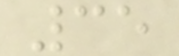35
